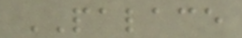PALACE
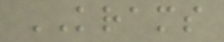KRAMS
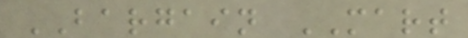BARGAIN MART
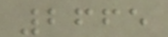2665
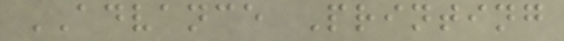ADVANCE Printing
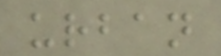urban
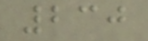230
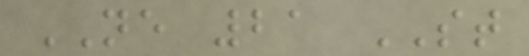NE 21 ST
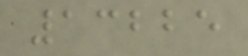13225
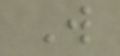W
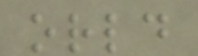orld
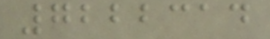7222314
